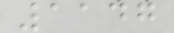1147
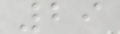29
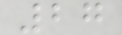27
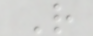R
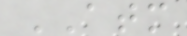ATM
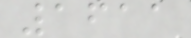1611
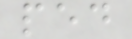ped
